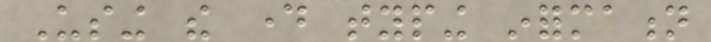Using the day typing information
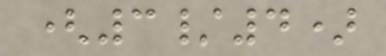(3/4)
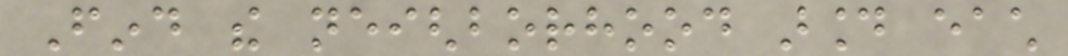Find the neighborhood around each
